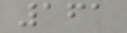161
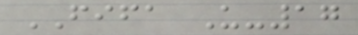FIFA U-17
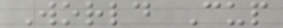World Cup
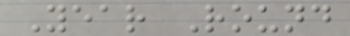Year Round
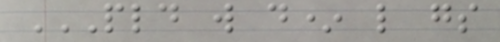PLD W D* L GS
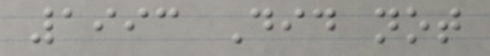1993 Did not
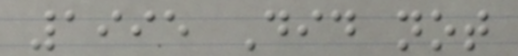1995 Did not
